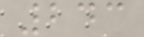243
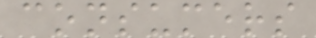consumers
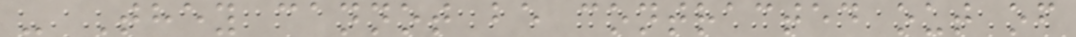- They cannot be contracted out of
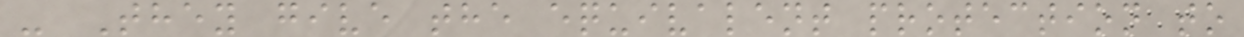- They give the equivalent protection to
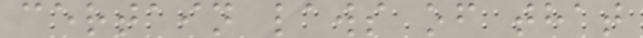certain laws of that
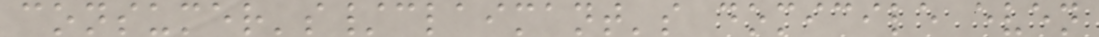consumer's/claimant's domicile even
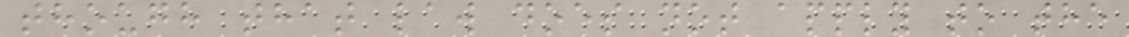though that law does not apply to the
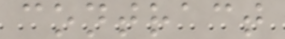contract
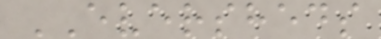EVERSHEDS
